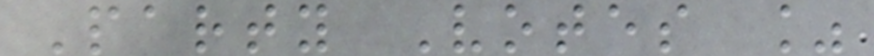Party Votes %
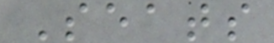Seats
